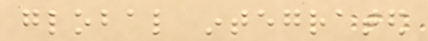global integrated
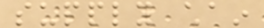supply chain
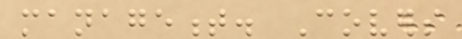management. Covers
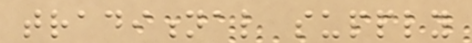traditional supply
